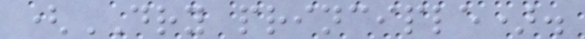(DRY principle).
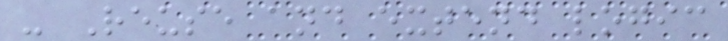- Reuse and extend logic
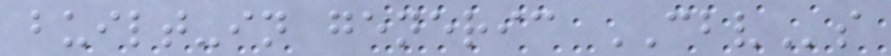built-in generic CBVs
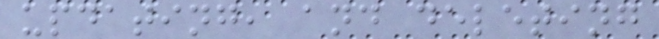updating, and deleting
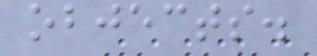objects.
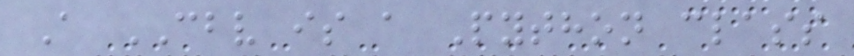A CBV is a Python class
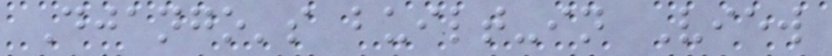Django's built-in View
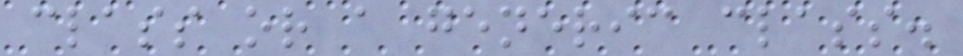class or a generic class.
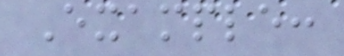Example:
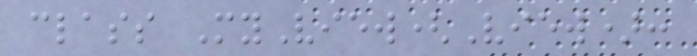class MyView(View):
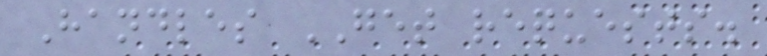Handles GET requests.
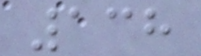138
